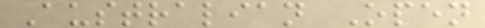Australian Open
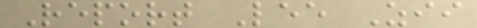Report Lee Zii
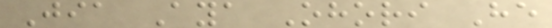Jia Aya Ohori He
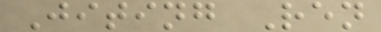Jiting Ren
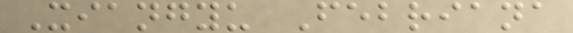Xiangyu Febriana
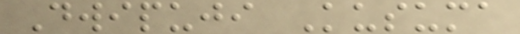Dwipuji Kusuma
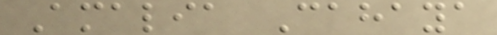Amalia Cahaya
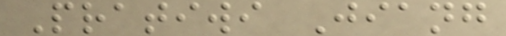Pratiwi Jiang
